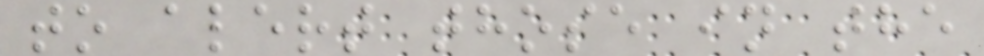to alert those in the
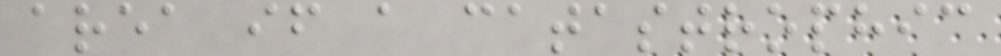area if a catastrophic
